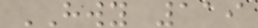HWY 119
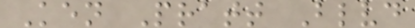Ken Pratt Blvd
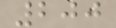200
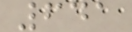641
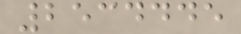2534445
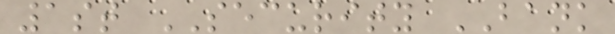1st SECURITY BANK
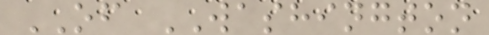OF WASHINGTON
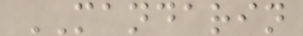MANDARIN
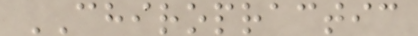CHIROPRACTIC
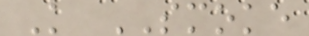K SMOKE
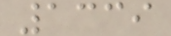1339
